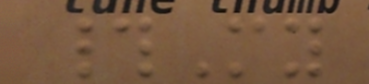#My
